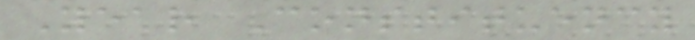Year Constituency
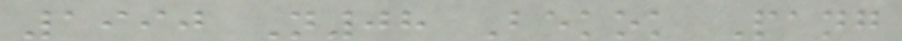1990 N08 Bekok Pang
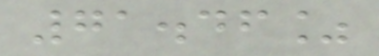71.46%
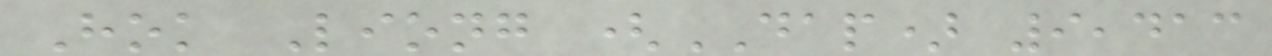Hok Liong (DAP) 9,413
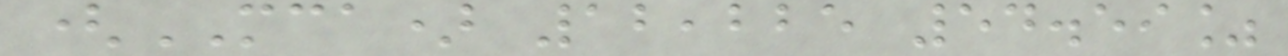(MCA) 12,225 54.59%
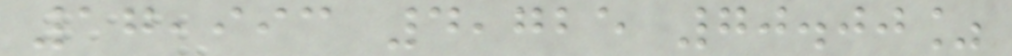17,993 4,725 70.00%
